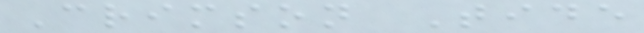Crimson Tide
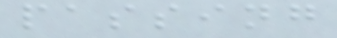passing
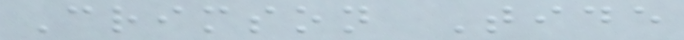Crimson Tide
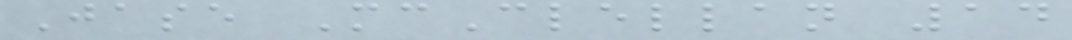Jase McClellan 14
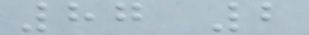87 2
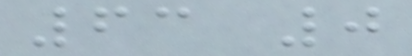63 0
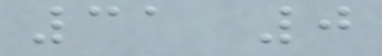31 0
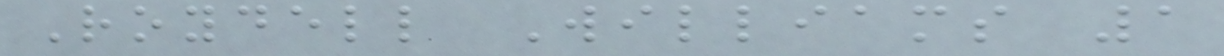Roydell Williams 1
